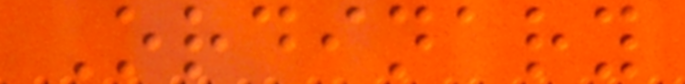Ordinary
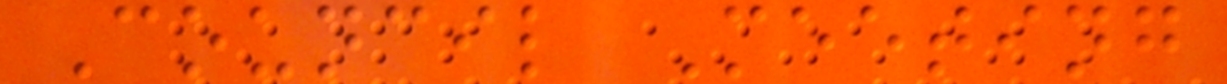Council Meeting
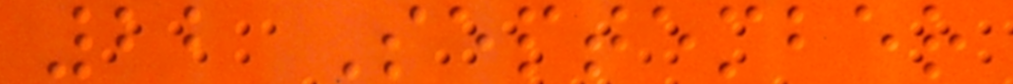22 September
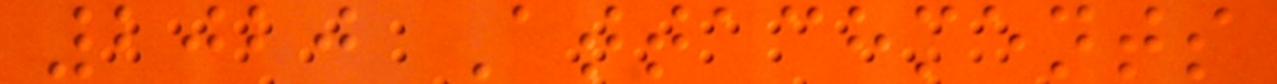2020 Attachments
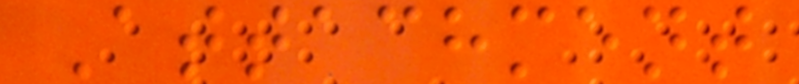Attachment
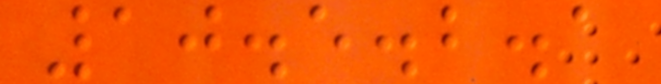10.5.2.1
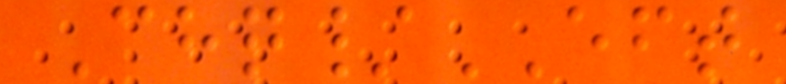Chq/EFT
